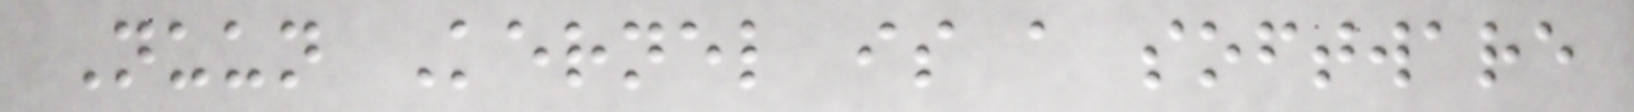Nuun Kernel is a software
